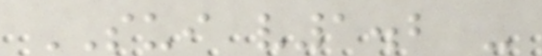SUI v1.2 -
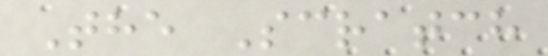The Scratch
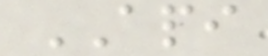API
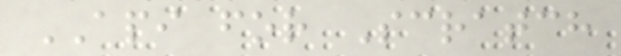API for Scratch
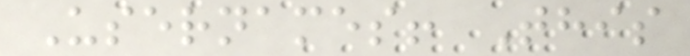Usernames! This
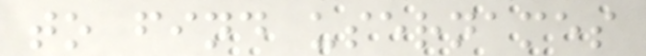to find usernames
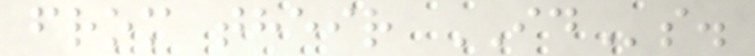from their IDs.
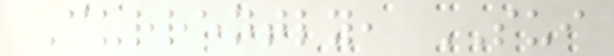Currently, SUI
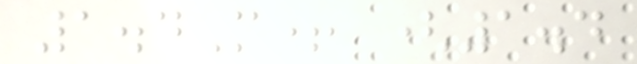1.4M+ (1.4
